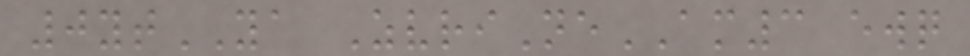0ytYA ZvriNeAM3 ewq
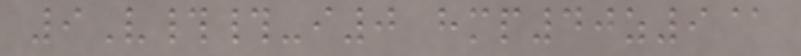9V##-i0 hmp40z9@
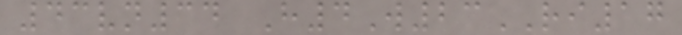43vn34 H4W23RI17
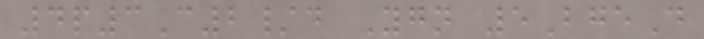4p3C2/d Ygn 5BgeD
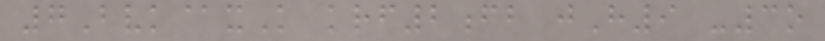7Bvk@xK krf2fb jH9 -3o
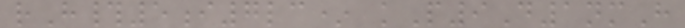rH#5i7lc* kP9D1nmH
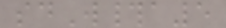sdW#a5
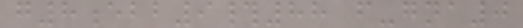g8ebb9#88 f-gna0
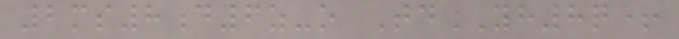2ms8d6z-o TdYH8q+
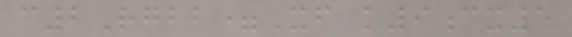c2Rgbb=Xf k9cx5
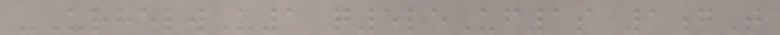-UrhelwU1 q5leUf1s 1gT
